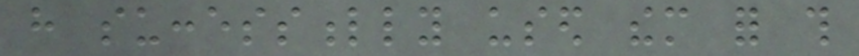have successfully used them for this
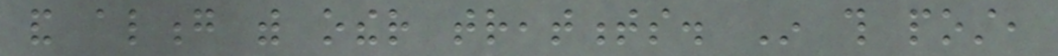and along with other treatments. In this post,
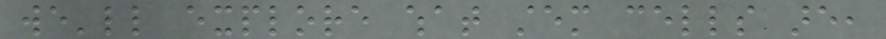we'll explore what stem cells are,
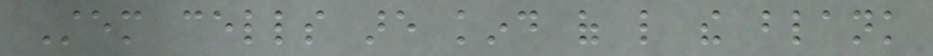Stem cells are kind of like the blank
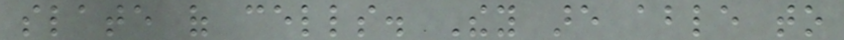slate of cells. They are able to
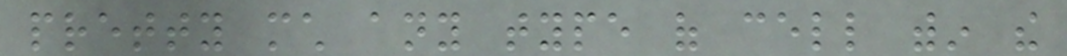pretty much any type of cell within the
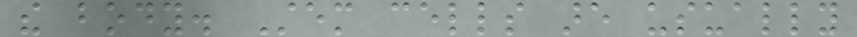the body. Stem cells are usually
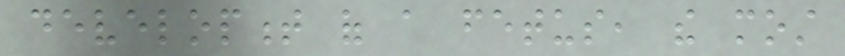development of a fetus, the most
